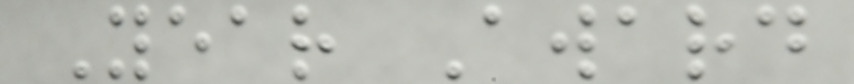Year Award
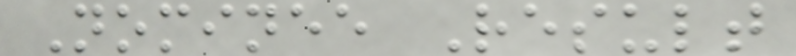Nominee Result
